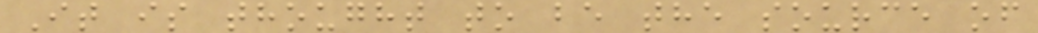It is thought to be the source of
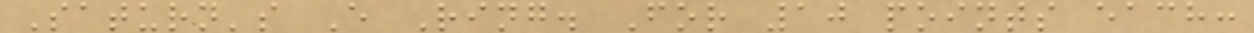Saturn's E Ring. For 10 points each:
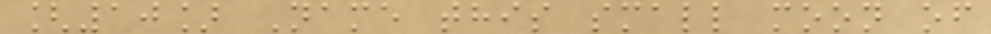[10] Name this small moon of
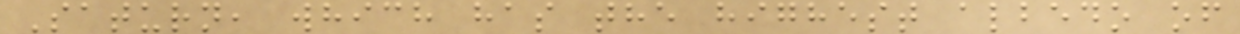Saturn, which has the highest albedo of
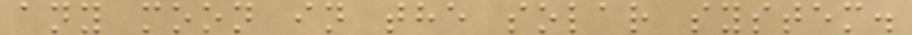any moon in the solar system.
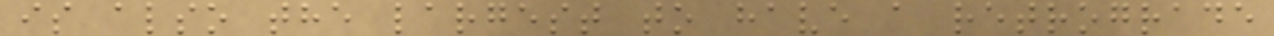is also the largest to have a retrograde
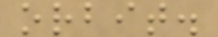orbit.
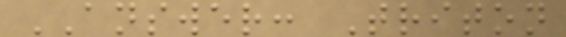ANSWER: Triton
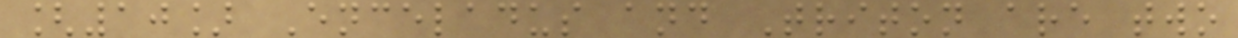[10] Enceladus and Triton are two
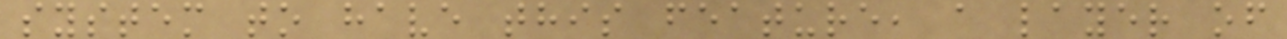system to have this feature, a layer of
